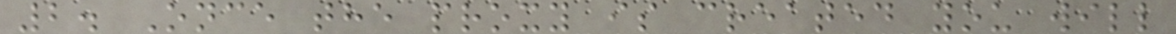2. Once the proxy is created you will
